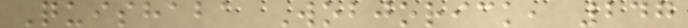Quishaba Wobjorick, 247
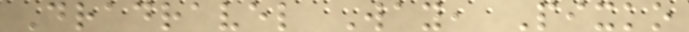Dradravel Way, Pixko
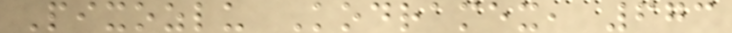Pixozlu Kodramex, 673
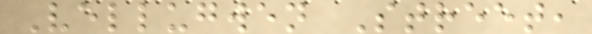Vellugwen Street,
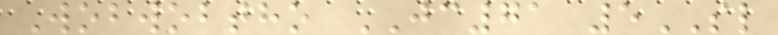Wobwobtho JC71 5SL
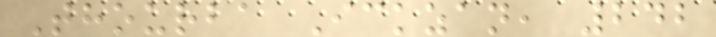Thourba Ickzan, 242
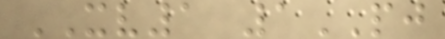XV1 1PJ
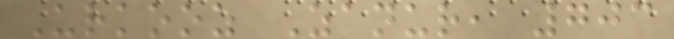Urkooz Zanur, 703
